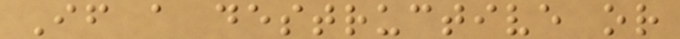If a destructive or
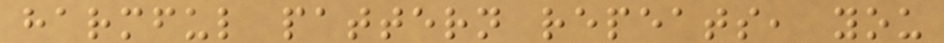harmful pattern repeats, you
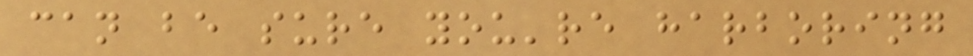can be sure you're harboring
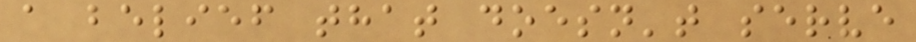a belief that doesn't serve
